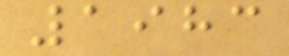1983
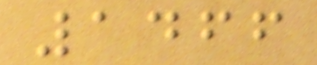1466
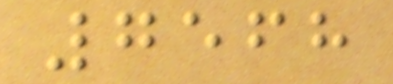7568
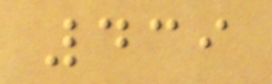439
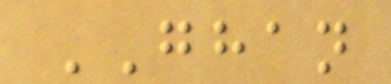GHAN
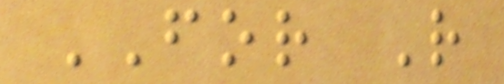FOR R
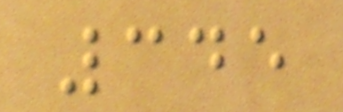345
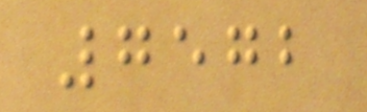7572
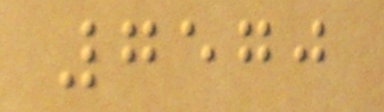7570
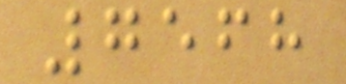7568
